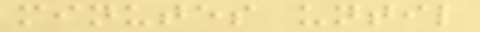minutes until
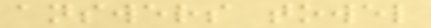answers towel
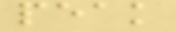peak
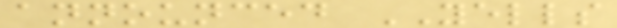announced YELLS
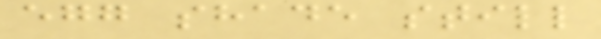egg shade still
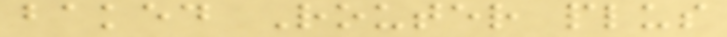baked Router plus
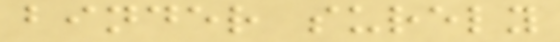binder surely
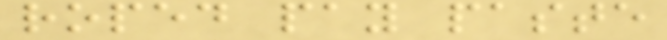roped pay paste
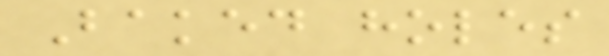Baked holes
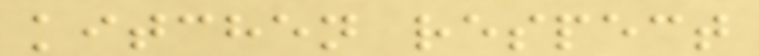kitchen respect
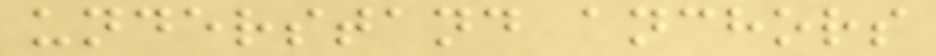understand anchors
